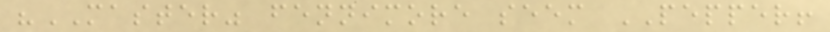"MASTER" fennimore seem PEPPER!
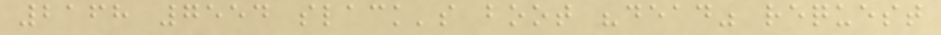2168 7554 slack's boot "dead" request
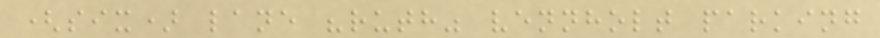(six) lane "ruth" vennholt parking
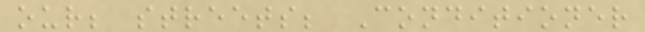our; streets; Conditioner
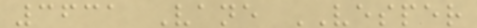3631 Vane VESPER
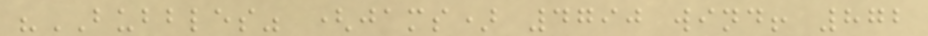"BUBBLES" (jams) 4790 wind! 872
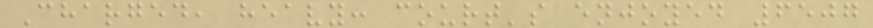Charged, heavy: court's enjoyed 6507
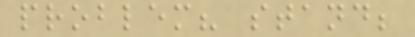problem? stand;
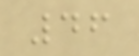46
